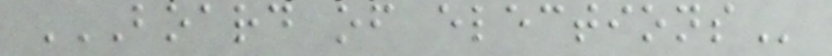BOARD OF ELECTIONS
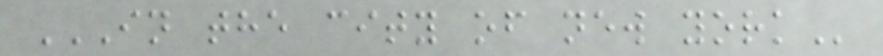IN THE CITY OF NEW YORK
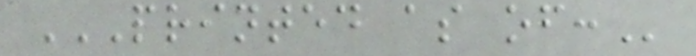PRINTED AS OF:
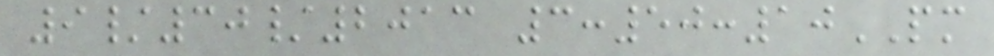9/30/2013 3:50:10PM
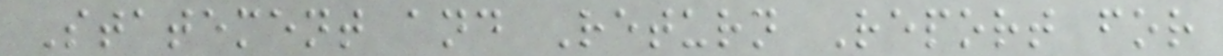Statement and Return Report for
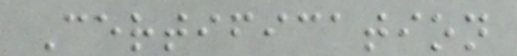Certification
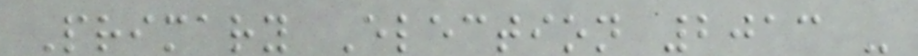Primary Election 2013 -
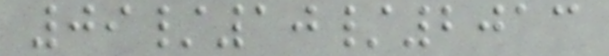09/10/2013
